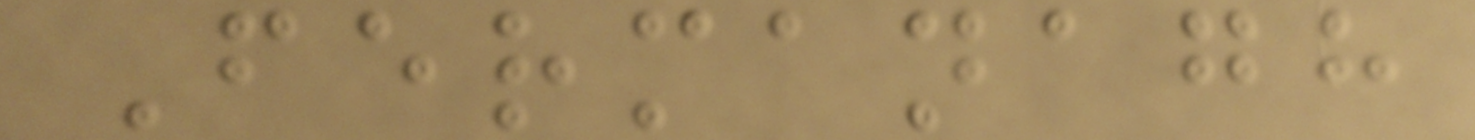Fermanagh
